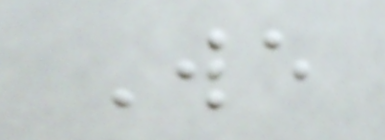We
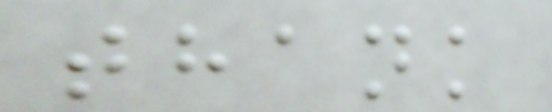thank
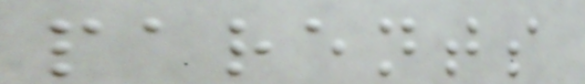parents
